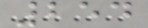254
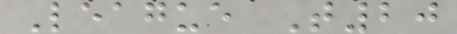League T20
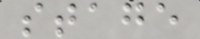stage
